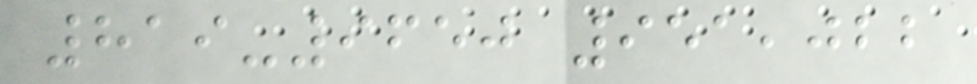819-9650 951,022
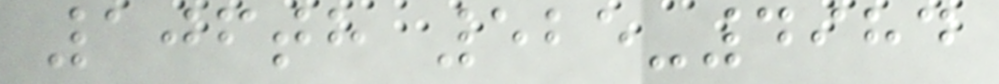106th 525-4984
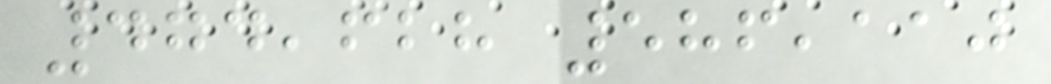474,628 586,110
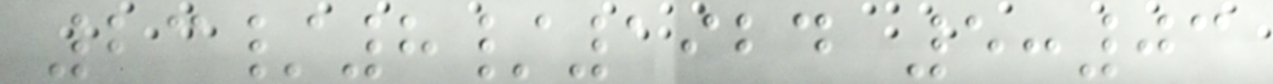23/8/1924 5:03
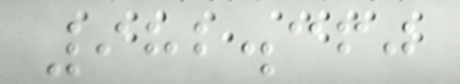982.360
